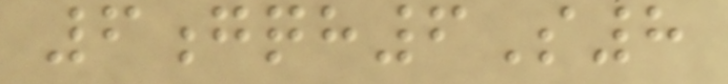6gqh6S8
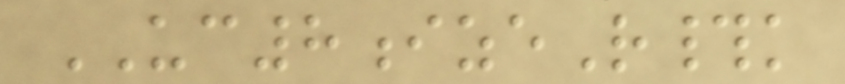UC8izeR#k
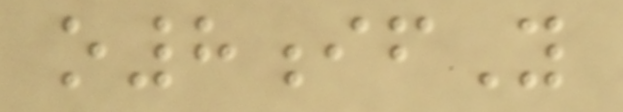o8ifY
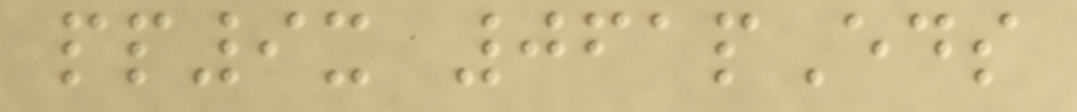pp9x 061pEds
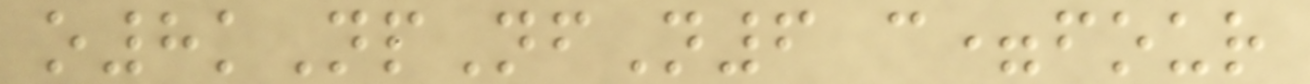o8kNpNfN6 c=four
